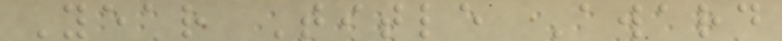Year Title Award
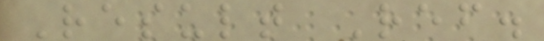Result Ref.
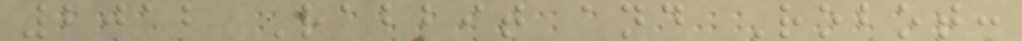2012 Rabbit and Robot:
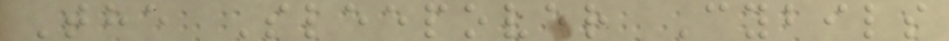The Sleepover Cybils
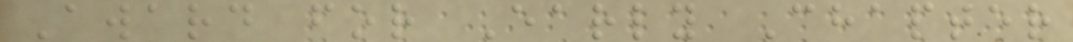Award for Early Chapter
